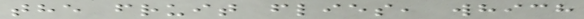the fruit flies, which
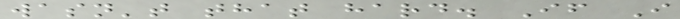wasn't that hard. If I
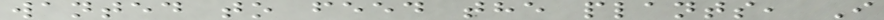wanted to feed the plants, I
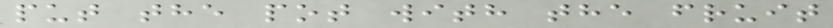put the pot with the fruit
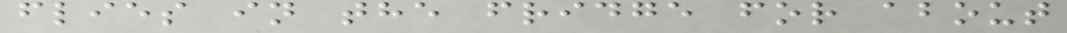flies in the fridge for about
